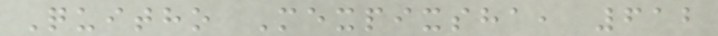Quitho Mexpixsha, 612
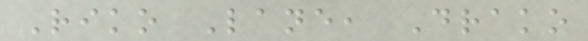Riko Lane, Drako
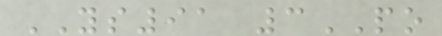YS91 3PO
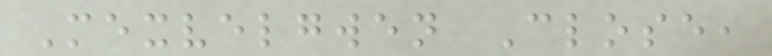Mexvelgwen Close,
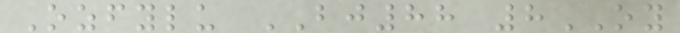Ozfylu BJ88 8OY
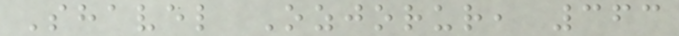Shavel Ozjorur, 363
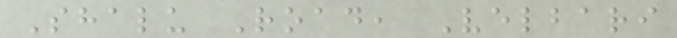Shalu Road, Velbari
